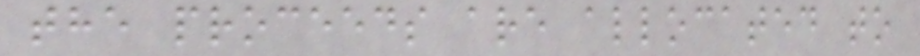the proceeds are allocated to
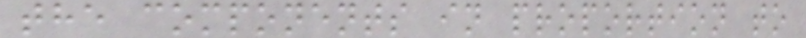the components in proportion to
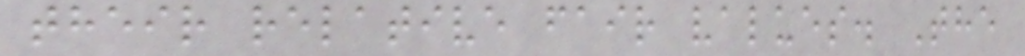their relative fair values. The
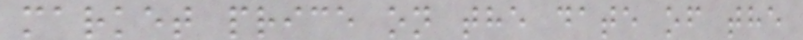market price on the date of the
